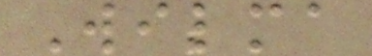Wilma
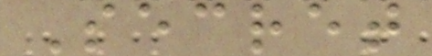Secret
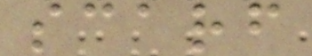scarf
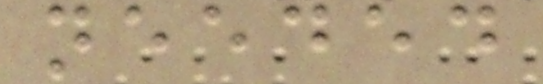needed
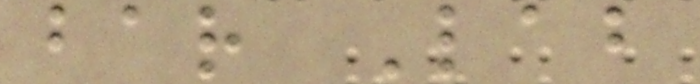bar Lab
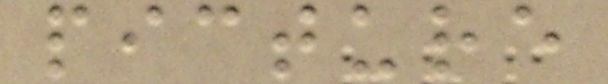picture
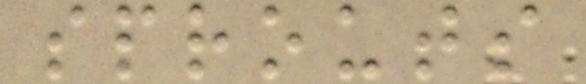sprouts
